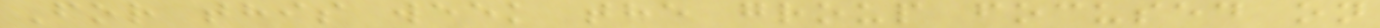For this week the group focused on
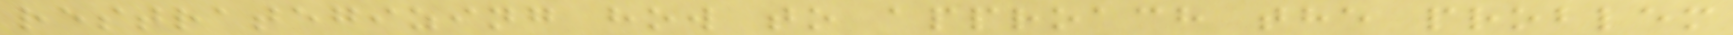restrategizing how to approach the problem
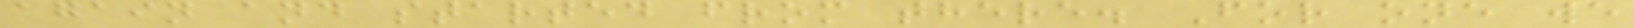again and started from there. For one we
